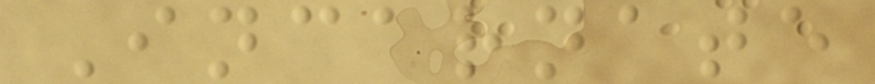Incarnate
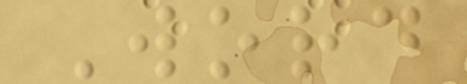Word
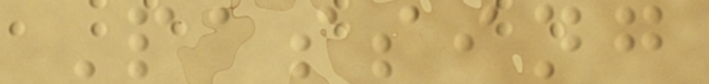Passing
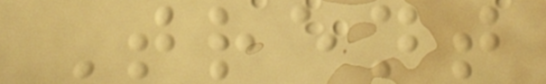Trent
